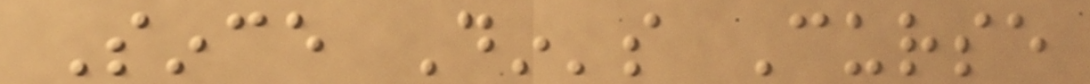Since Din's Curse
